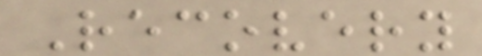Recovery
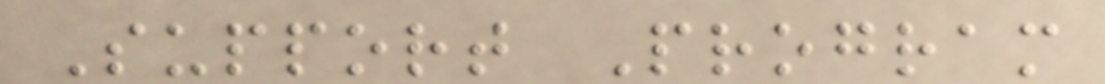Support Program
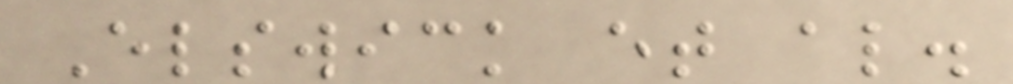Elswick et al.
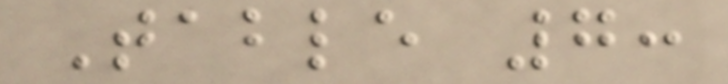Table 7:
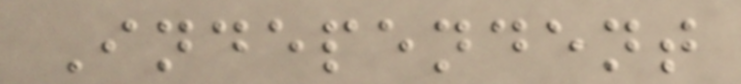Independent
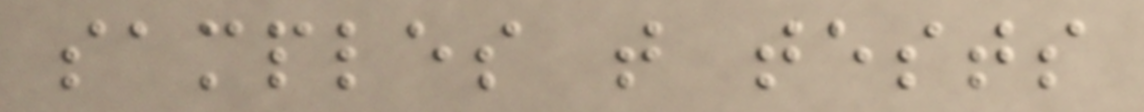samples t tests
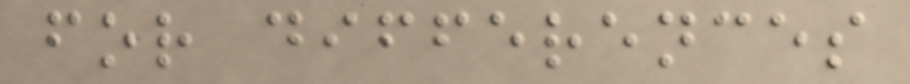for differences
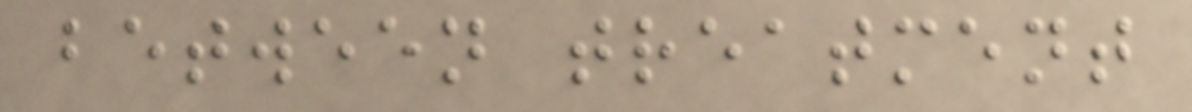between treatment
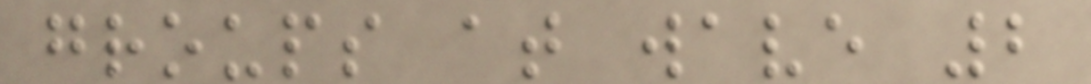groups at wave 2
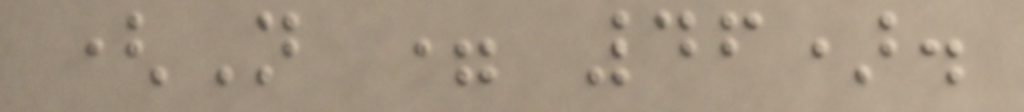(N = 46).
